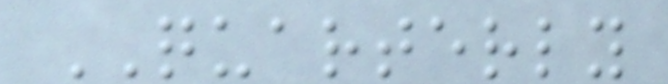QUARTERLY
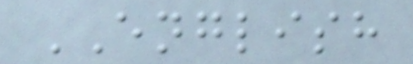ENGLISH
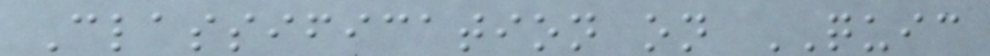Classification on QUIC
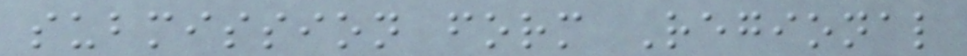submission form Regional
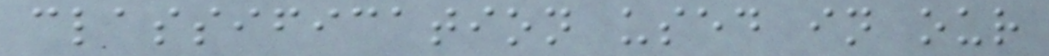classification used in our
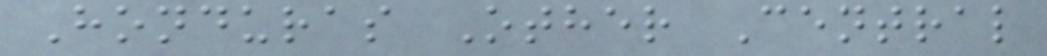Honduras Other Central
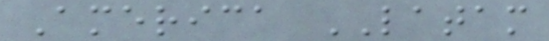America LATAM
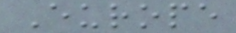Europe
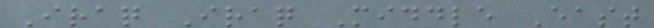Iraq Iraq Middle East
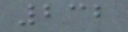232
